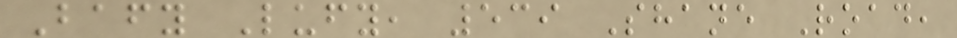Bafy Lufy, 539 Shane Road,
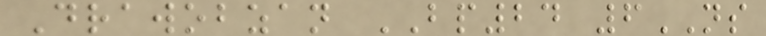Drawobzan BP24 6NS
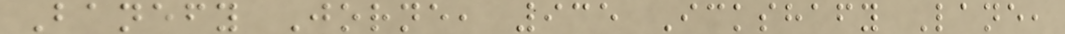Banefy Jorne, 935 Ickshafy Lane,
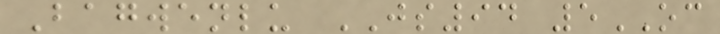Bagwenlu JS94 5OC
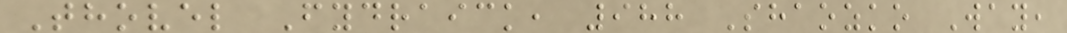Thovel Fydraick, 988 Shaozko Way,
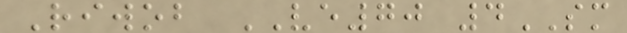Riwob VE70 4SM
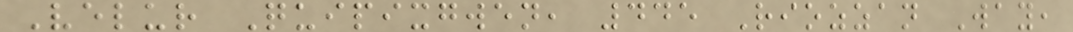Velur Quipixgwen, 445 Riozzan Way,
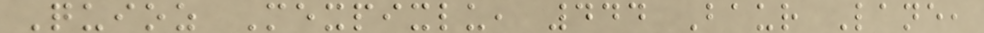Quioz Mexpixlu, 444 Baur Lane,
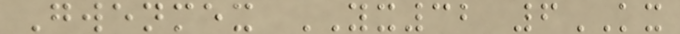Gwenmex YX32 6KX
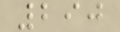290
